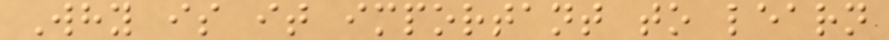Why is it important to learn
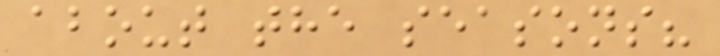about the seasons?
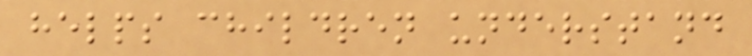helps children understand
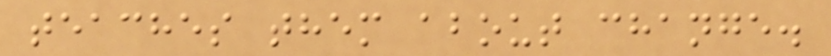teaches them about change.
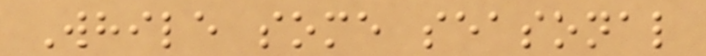While some seasonal
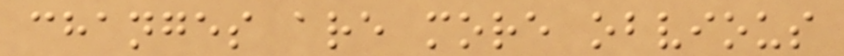changes are more obvious
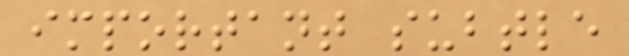important subtle
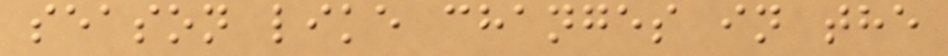season like changes in the
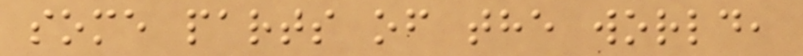some parts of the world,
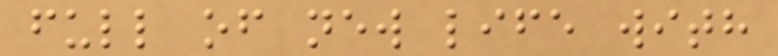full of new life with
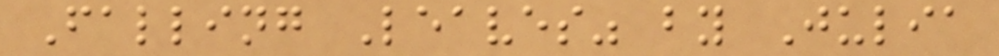Falling Leaves" by Julia
